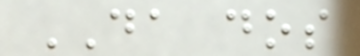DA dos
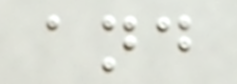and
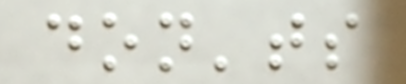don'ts
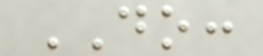DO:
